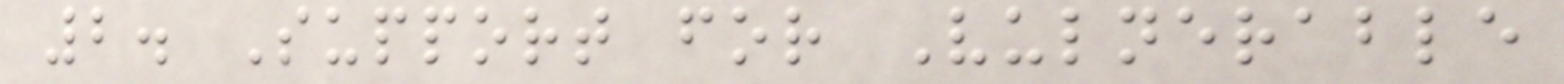2. Support for Vulnerable
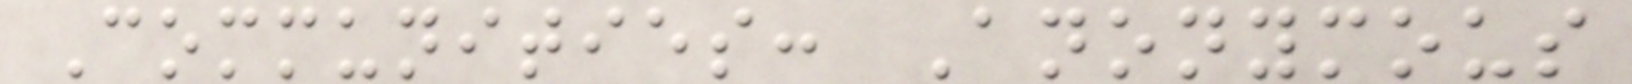Communities: Anonymous
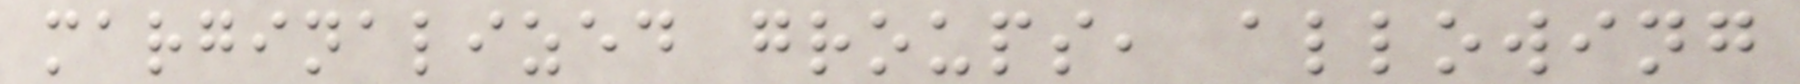marginalized groups, allowing
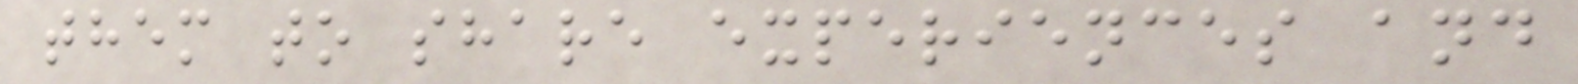them to share experiences and
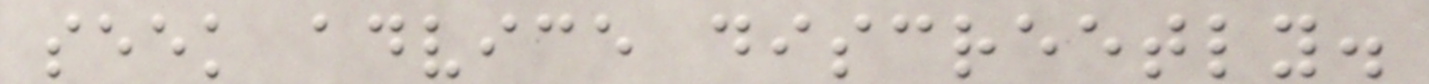seek advice discreetly.
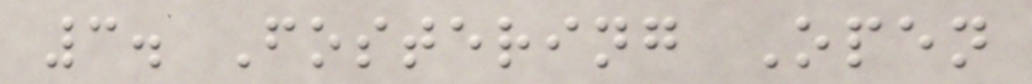3. Fostering Open
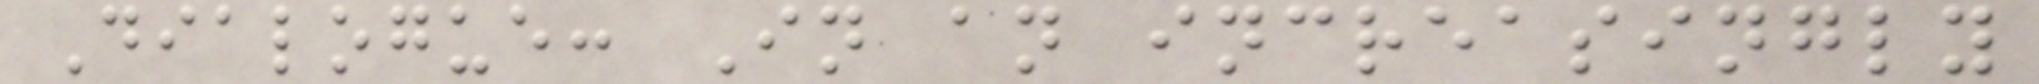Dialogue: In an increasingly
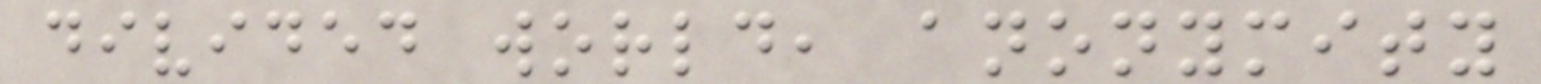divided world, anonymity
